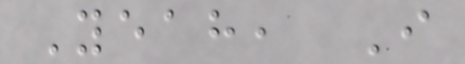Yeah, I
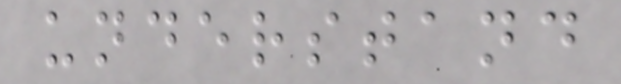understand
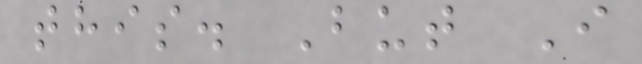this. But I
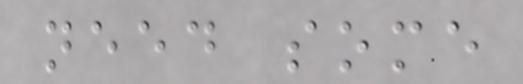need some
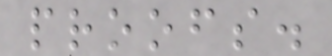proofs.
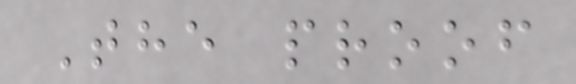The proof
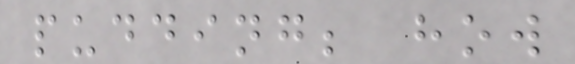pudding; how
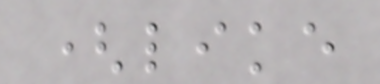(like
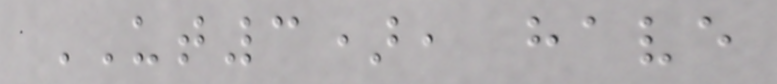UT3), have
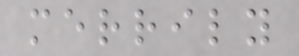merrily
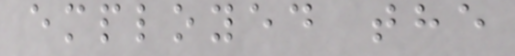employed the
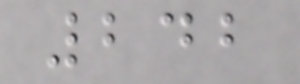242
